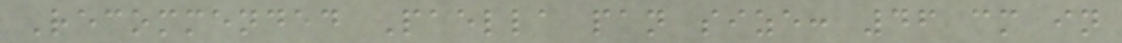Recommended Paella pan size: 46 cm in
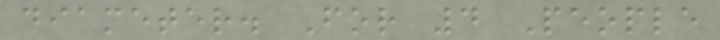diameter. For 4 People
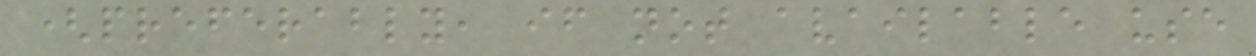(preferably, if not available use
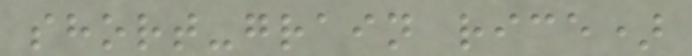short-grain rice)
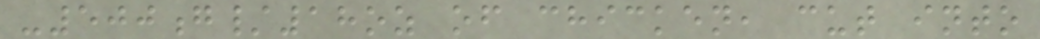-500g/18oz of chicken, cut into
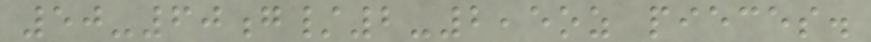50-60g/2-2,5oz pieces.
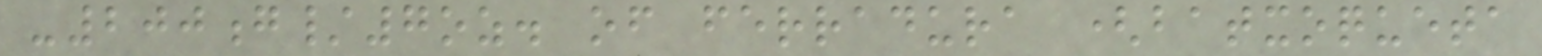-200g/7oz. of ferradura (batxoqueta
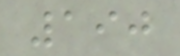190
